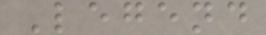Legend
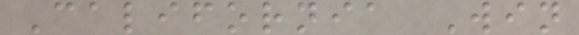California Win
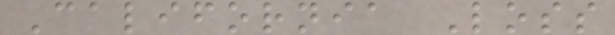California Loss
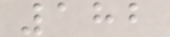182
